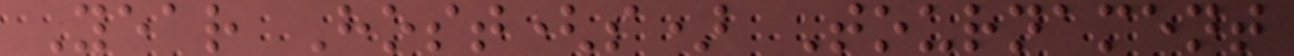Year Host(s) Tournament
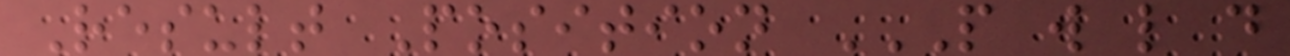Result Position P W L D
